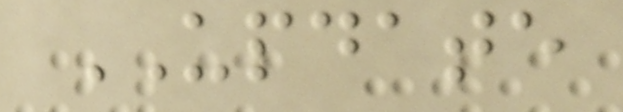UPDATE
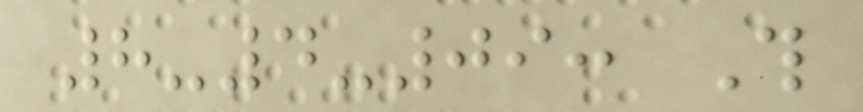8-4-09: This
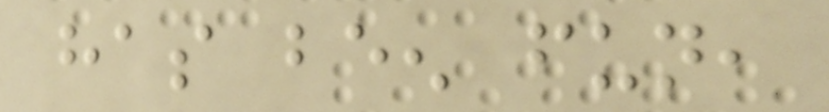has been fun,
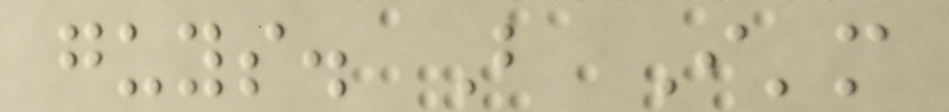guys. But I'm
